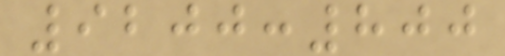9200:800
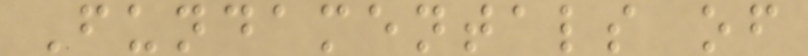Fundamentals of
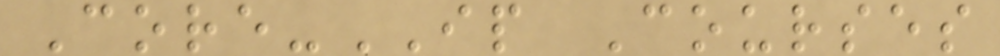Core-IP Courses
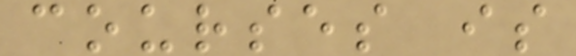courses is
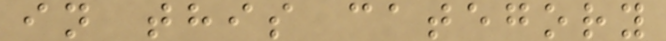in this category
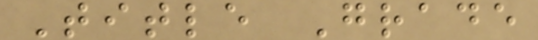Title Grade
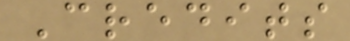Credits
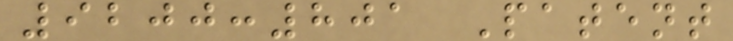9200:801 Patent
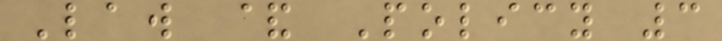Law & Policy 3
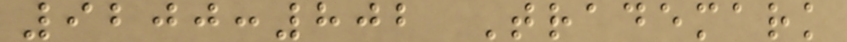9200:802 Trademark
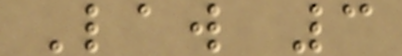Law 3
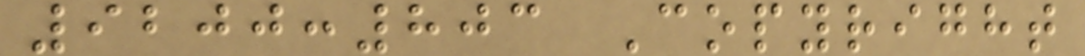9200:803 Copyright
